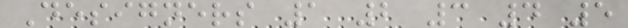Designers 1 2 3 4 5
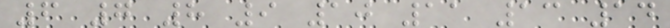6 7 8 9 10 11 13 14
